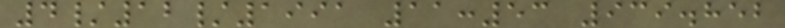4/12/1991 11:53 939.852
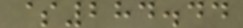$284.44
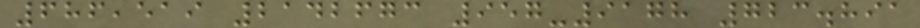686,519 2142673 957-9178 723.891
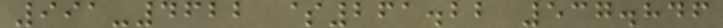991-4622 $261.22 537.846
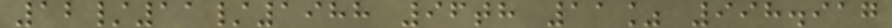12/11/1988 96th 11% 998.917
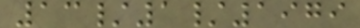13/1/1979
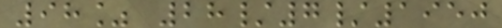98% 28/7/1950
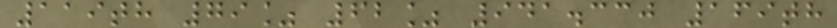119th 79% 62% 941.330 169th
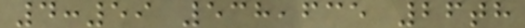4:59 538,635 26th
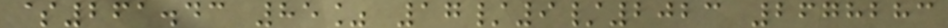$261.43 85% 17/9/2023 2678283
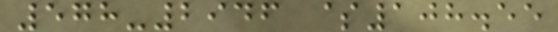578-2946 $108.55
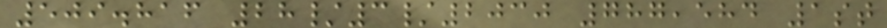509.816 28/3/2030 787,584 1st
